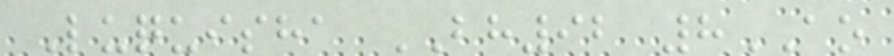Luquisha BH92 8AO
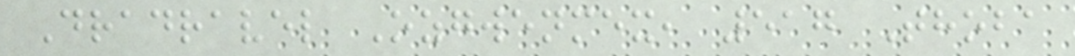Dradravel Ozgwenmex, 517 Thoba
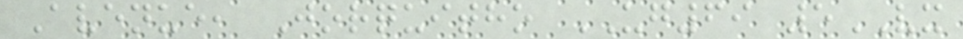Avenue, Jorquitho UG69 5VX
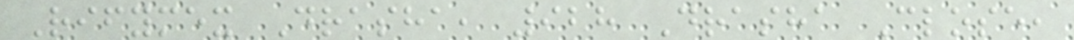Rifymex Drasha, 928 Drasha Close,
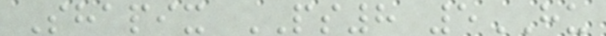Shapix PS8 5HU
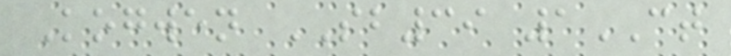Kogwen SB39 1CT
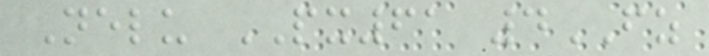Nelu PX61 4FZ
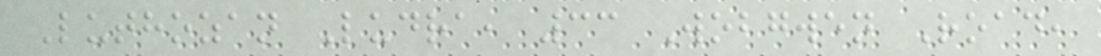Luthozan Ludra, 33 Wobgwen Road,
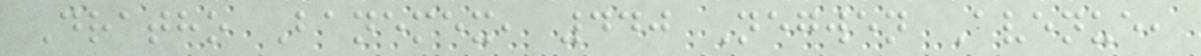Dratho Banemex, 440 Negwen Avenue,
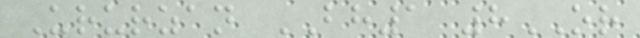Ururzan BH1 8OR
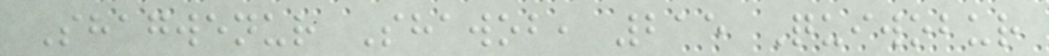Shagwenur Shawob, 215 Quiwobur
